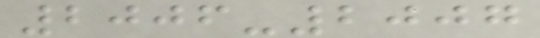2006-2007
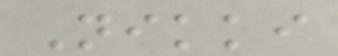Nikki
